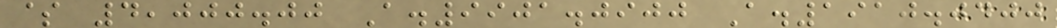$ 4,000.00 A.9901.0900 A.1910.0400
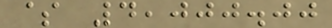$ 4,000.00
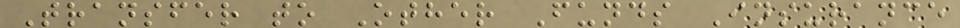Transfer to Other Funds Insurance
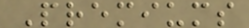Premiums
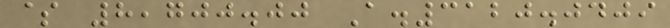$ 8,700.00 A.3120.0409
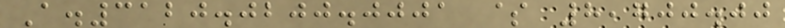A.3120.0200.0001 $ 8,700.00
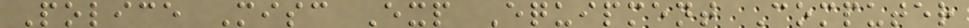Police Misc Exp Equipment Computer
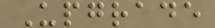Upgrade
